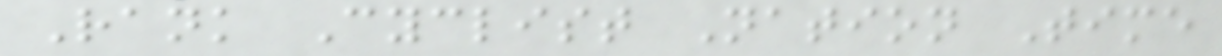Rank Cyclist Nation Time
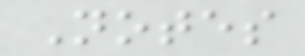Notes
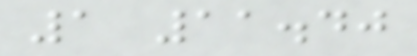1 11.40
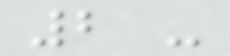2 -
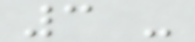3 -
